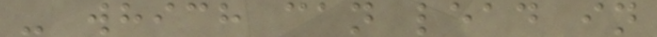- which can lead in
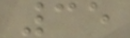35
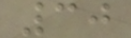30
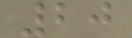20
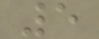5
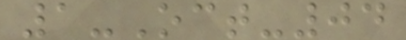1-Oct-04
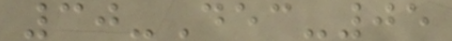30-Dec-05
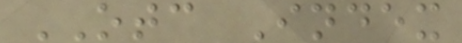OTC Index
